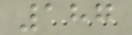187
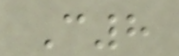C8
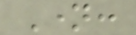Name:
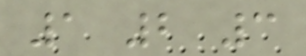1 2 3
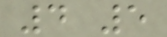4 5
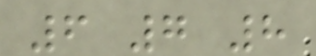6 7 8
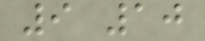9 10
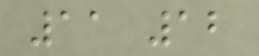11 12
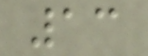13
